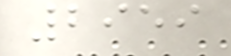2959
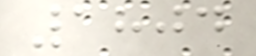1804
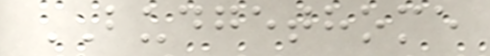BUDGETHOME
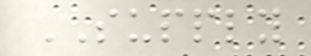SUPPLY
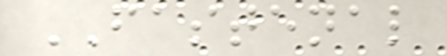FASTENAL
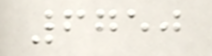6750
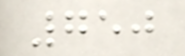750
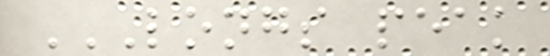LONGS PEAK
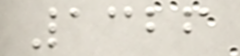1326
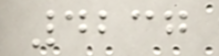4237
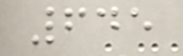645
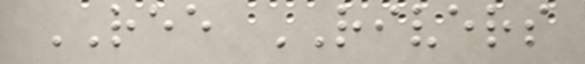REE RIVERS
